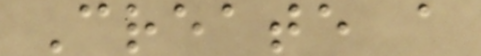Create a
